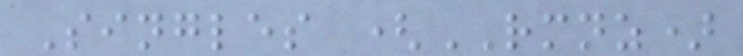Singles (RMNZ)
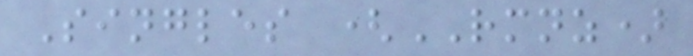Singles (RMNZ)
